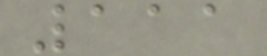111
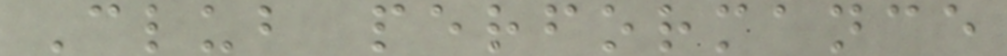Club performance
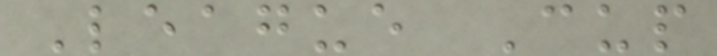League Cup
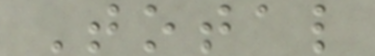Total
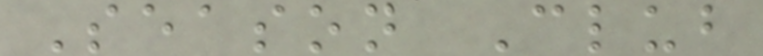Season Club
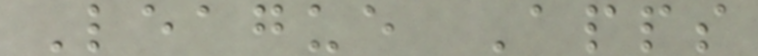League Apps
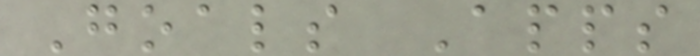Goals Apps
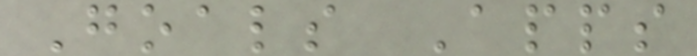Goals Apps
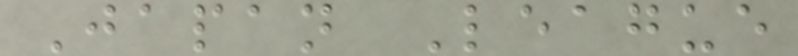Japan League
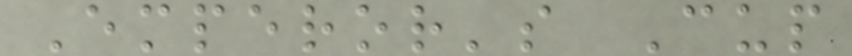Emperor's Cup
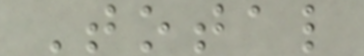Total
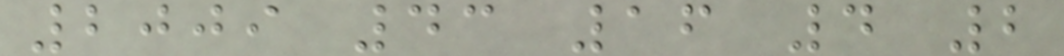2009 43 16 4 2
